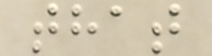that
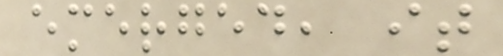emerged, it
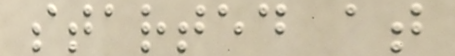started at
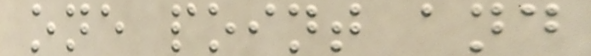one point and
